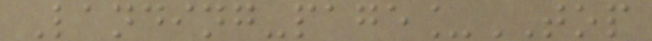Landing-page_TOP
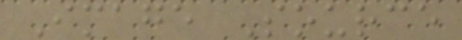Image Source
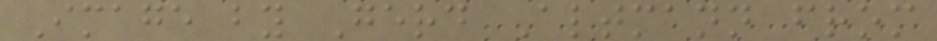Image by Gerd Altmann from
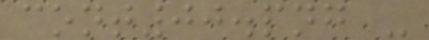cont00.png -
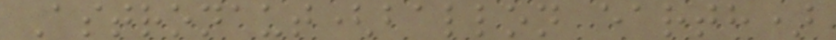Astronaut(ballon earth)
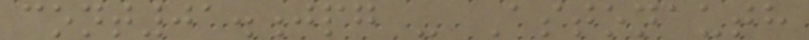cont01.jpg - Astonauth
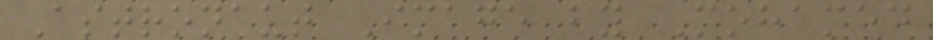Astronaut Image by Mohamed
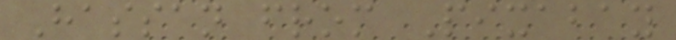Hassan from Pixabay
